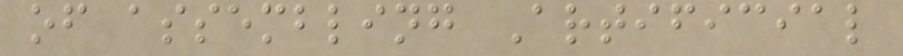of assembling Artificial
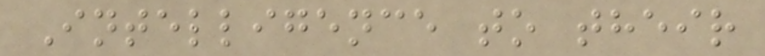Intelligence to their
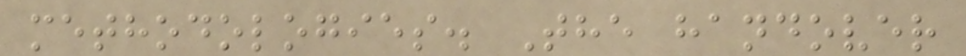methodologies. The handover
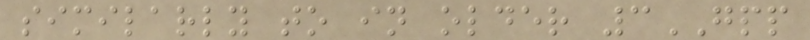similarly to in older 3GPP
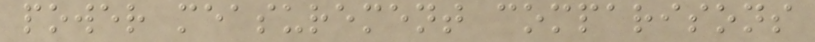power measurement comparisons
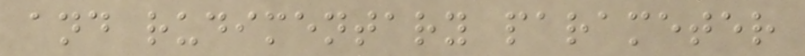and rudimentary parameter
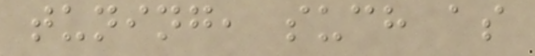tuning, such as
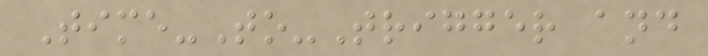Time-To-Trigger and
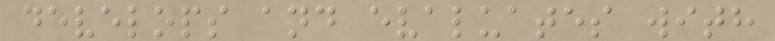develops and evaluates with
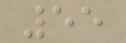55
